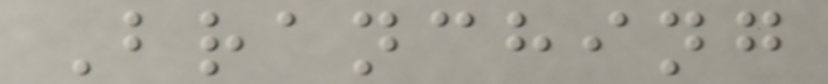Branching
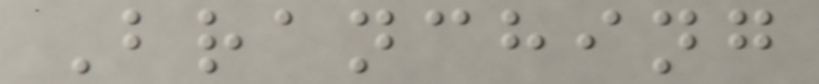Branching
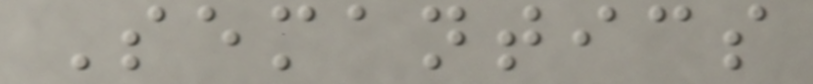Semantics
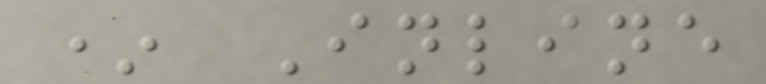* Inline
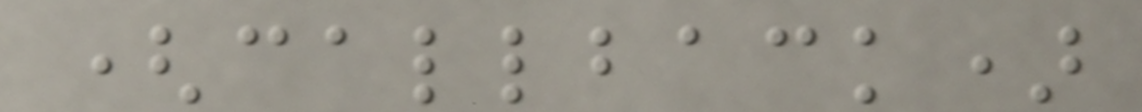(callback)
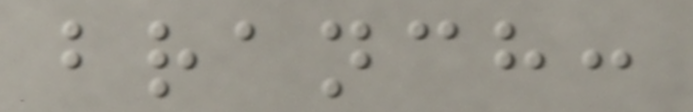branch:
